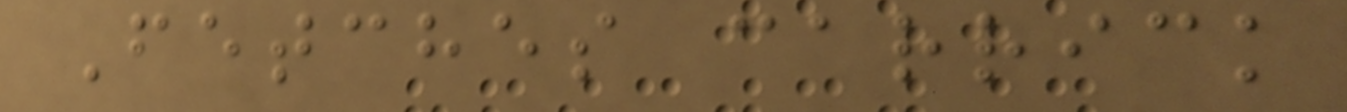Fetches carrick
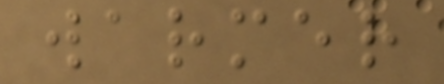warmer
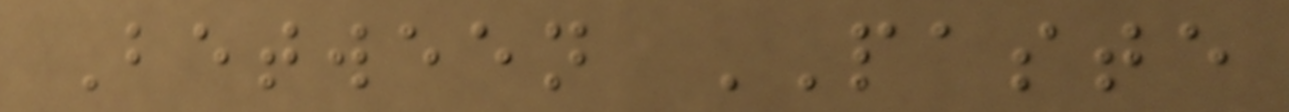Between PASTE
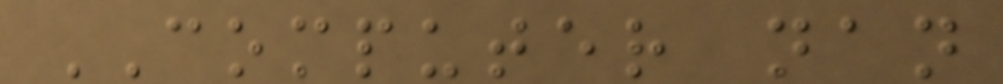COMPUTER nan
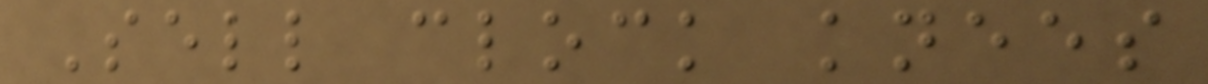Sell clock knees
